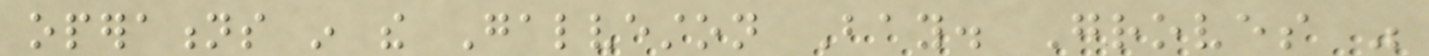operations in the Galveston Bay. Groves was
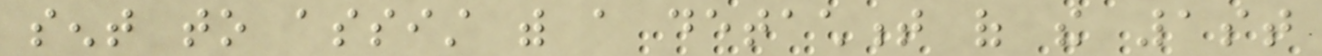sent to assist with a detachment of the 1st
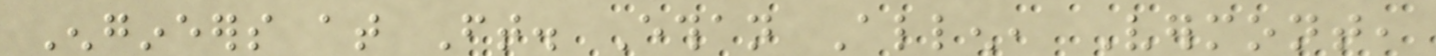Engineers at Ft. Ethan Allen, Vermont,
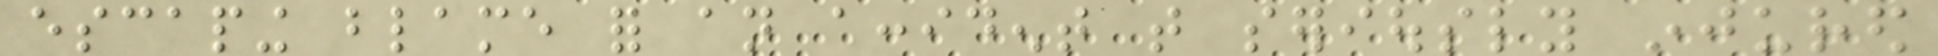escaping blame for an accident that seriously injured
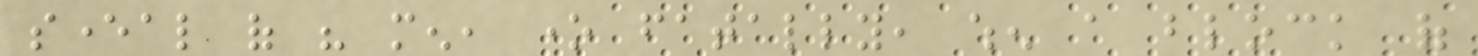several of his men, one fatally, when a block of
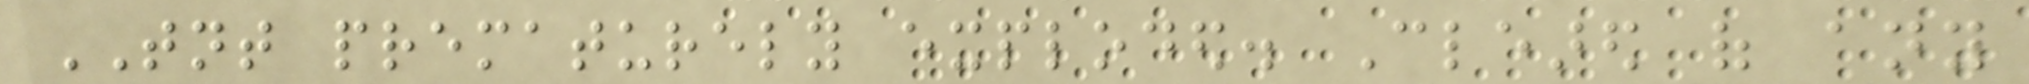TNT prematurely exploded. Cleared of any
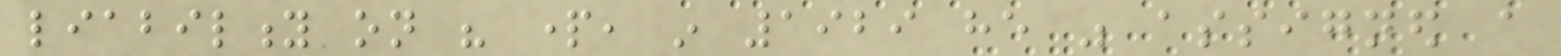liability on his part, in 1929 he was assigned a
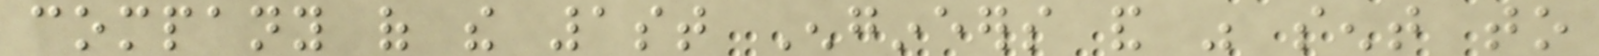company of the 1st Engineers and was sent to
